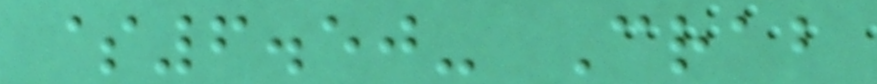$6.50- Crab
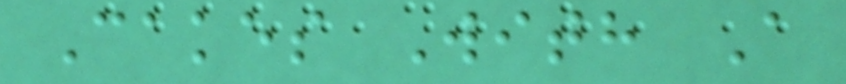Cakes With A
